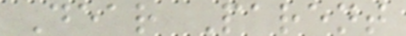Dear Parent
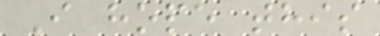I hope this
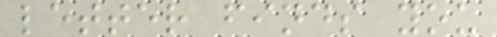letter finds you
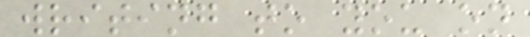writing to you on
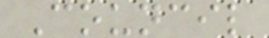Council
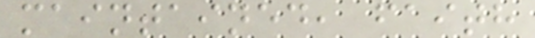maintained, faith
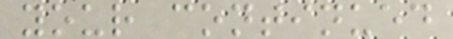your continued
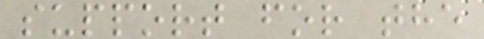support for the
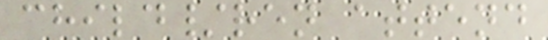child/ren attend
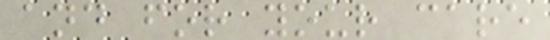and for your care
